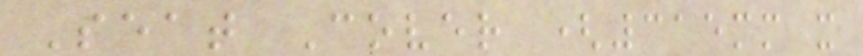Seat Cover (315mm x
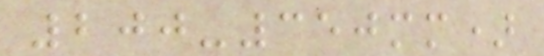200-350mm)
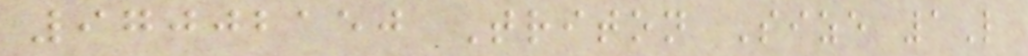97002150 Triton Size 1L
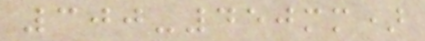300-450mm)
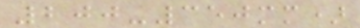200-350mm)
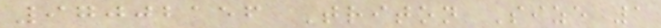97002156 Triton Size 1
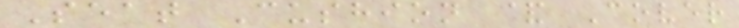Seat Cushion & Cover
